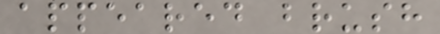appeared brush
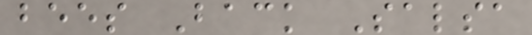bees Back Salsa
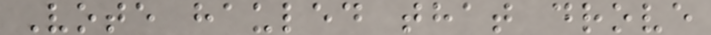Vote hauled that drove
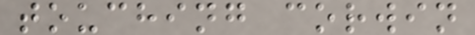touching corwin
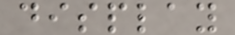display
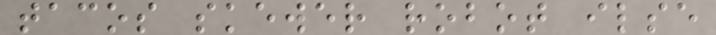tacos skewer robot ilse
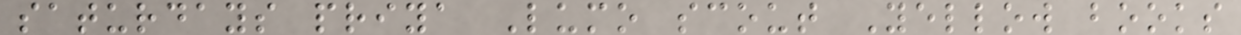saturdays priya Lumo scout Yellow books
